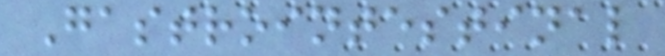Gastrointestinal
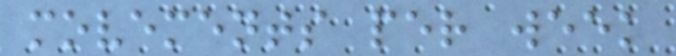movements per week
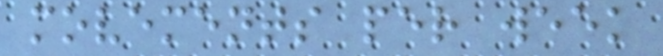movements per week
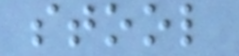stool
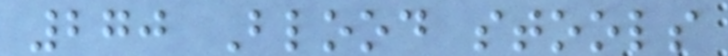270 Blood stools
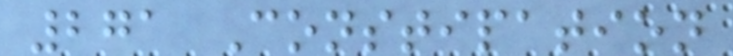271 Constipation
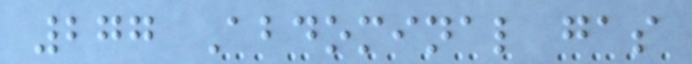277 Abdominal gas
